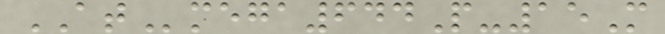ATmega644P-15M
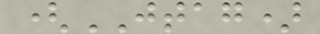(JTAG)
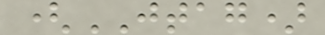(JTAG)
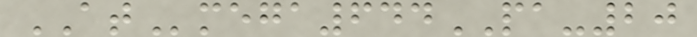ATmega644PA-20
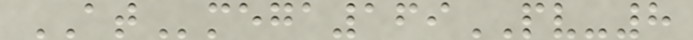ATmega169PV-8
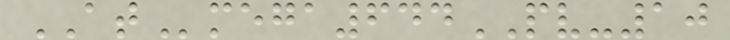ATmega644PV-10
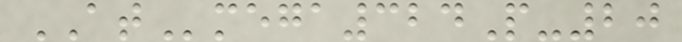ATmega324P-20
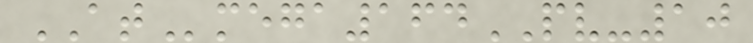ATmega164PV-10
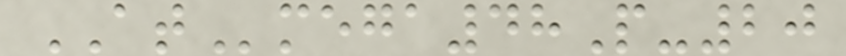ATmega48P-20
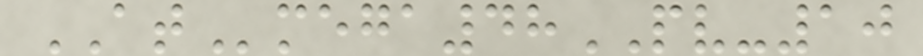ATmega48PV-10
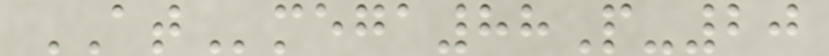ATmega88P-20
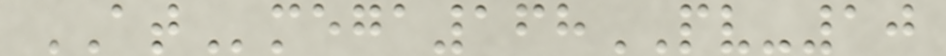ATmega168PV-10
